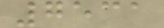7531
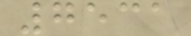7531
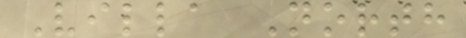Villa North
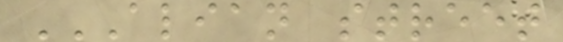ALIAN STREET
